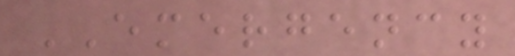EMERGENCY
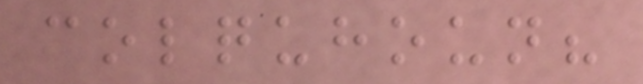colquhoun?
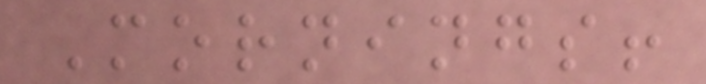Mornings!
